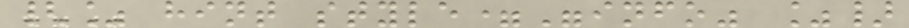{% hint style="info" %}
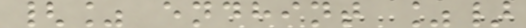{% endhint %}
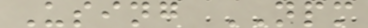Using NPM
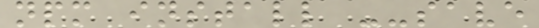npm install --save
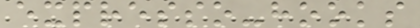expresso-hooks
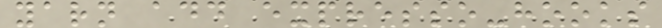yarn add expresso-hooks
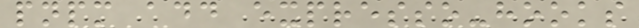pnpm add expresso-hooks
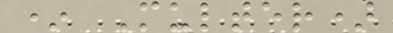* Multer)
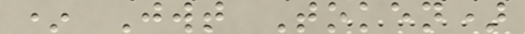* Jwt Token)
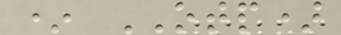* OTP)
